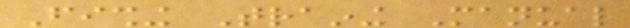Fishing Training Manual
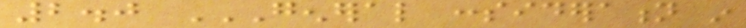2.0 GENERAL CONSIDERATION IN
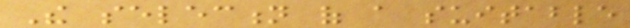The selection of a suitable
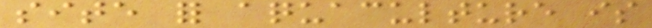site for aquaculture is
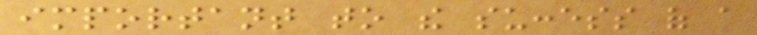important to the success of a
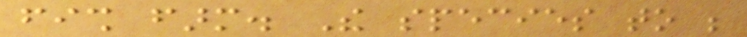fish farm. The species to be
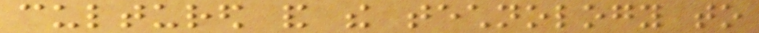cultured and the technology to
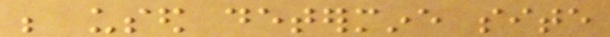be used determine site
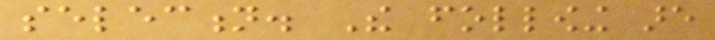selection. The following are
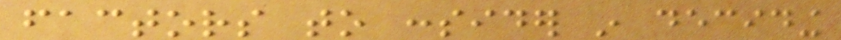factors to consider in deciding
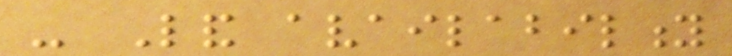- Land availability
